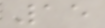15
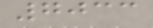7033
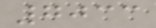7033
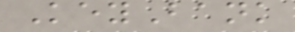KeyBank
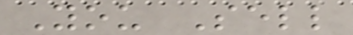You Sell
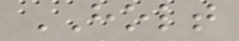HOLT
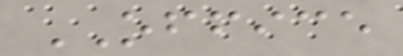OFFICE
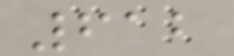612
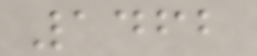1462
